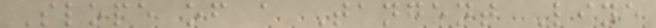Slope of a Tangent Line
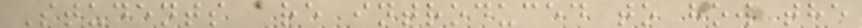Students are introduced to how the
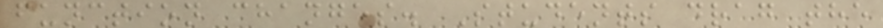function changes. Students drag the
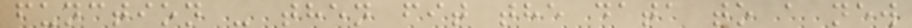function - then fit the data to a new
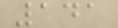141
